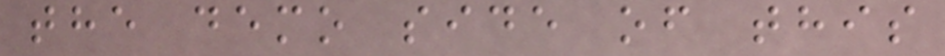the demo side of this
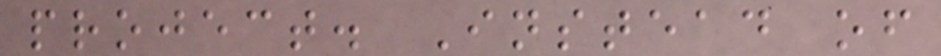project. Instead of
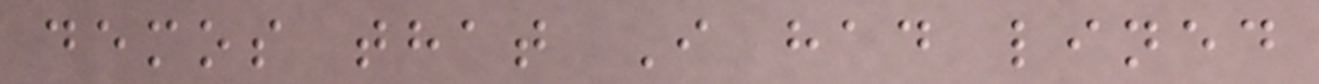demos that I had lined
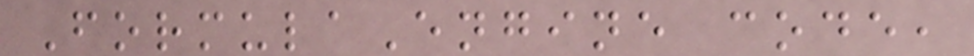FormulaEngine code,
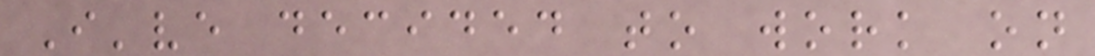I've decided to work on
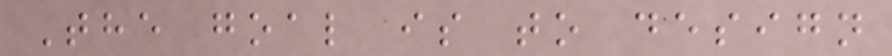The goal is to design
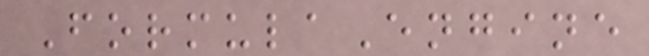FormulaEngine
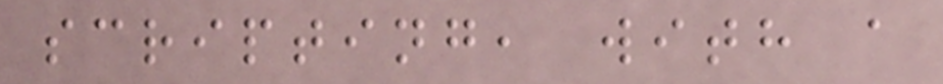scripting, with a
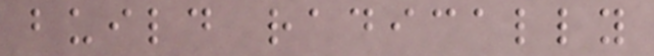build radically
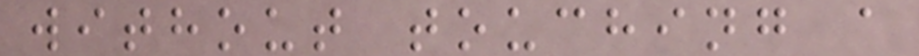without touching a
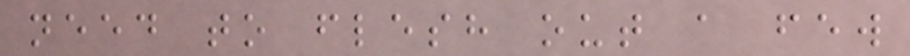need to flesh out a few
